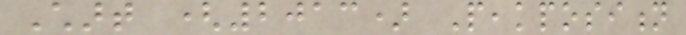Chart (2013) Peakposition
